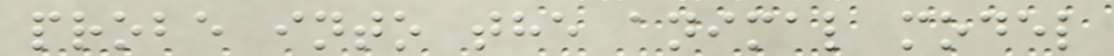probe into the animal model
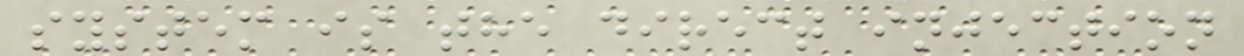system is the direct injection
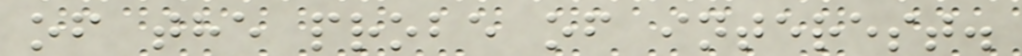of the probe of interest.
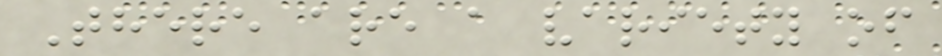There are a variety of
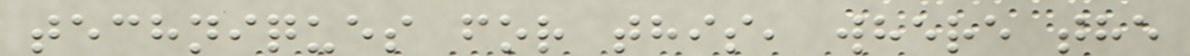techniques for this, where the
